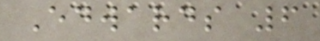Edwards 6
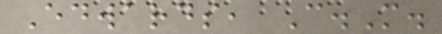Edwards, C.M.
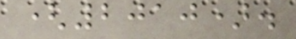(2010).
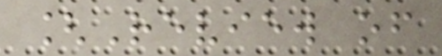[Review of
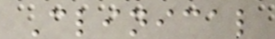Clinical
